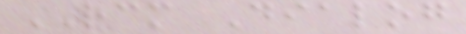RCM Dialog
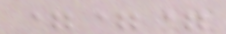===
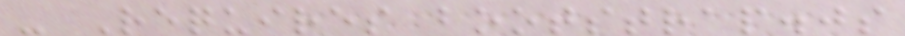- Requires bootstrap.js
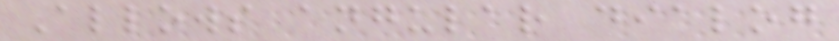Allows angular dialog
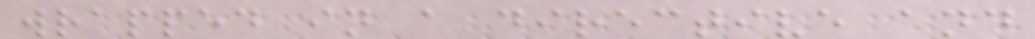wrapped in a directive and
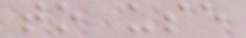to use
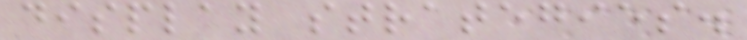display strategies.
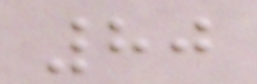80
